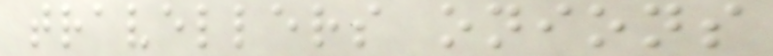travellers onions
